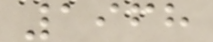1968
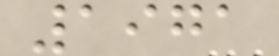1971
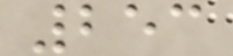253
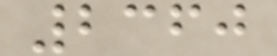2360
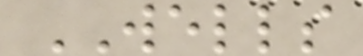WELLS
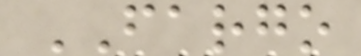FARGO
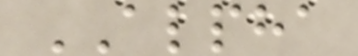ALPHA
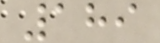189
